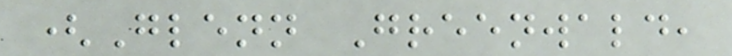(Glenn Greenwald,
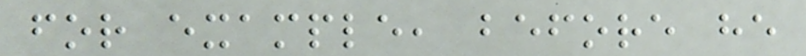for example, before he
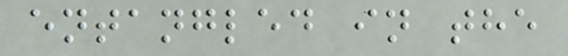entangled in the
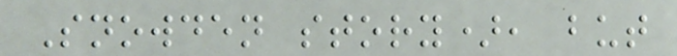Snowden story), but
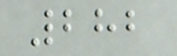282
